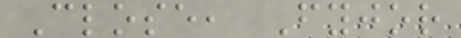Close, Fyjor
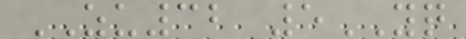ZU32 5YQ
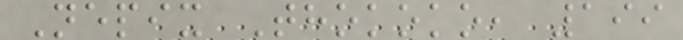Nepix Thokoko, 199
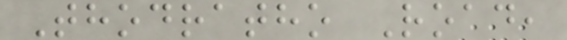Thodratho Road,
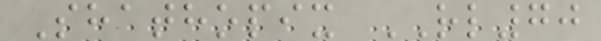Shathopix RL70
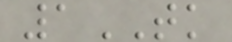1TK
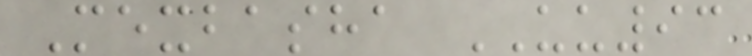Mexbasha UU93
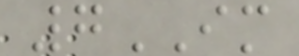7IM
